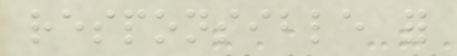responsible for
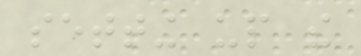setting up the
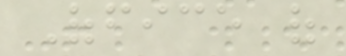Office of
